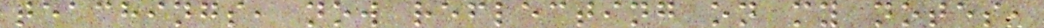teachings, now reflecting on my notes,
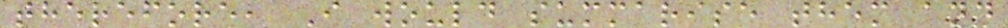therefore, I would summarise them and
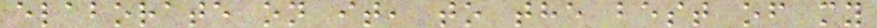elaborate on it, to the best of my
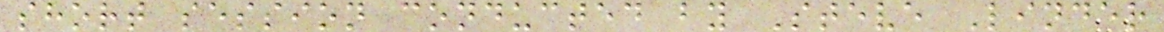short session conducted by Steve Linder
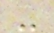-
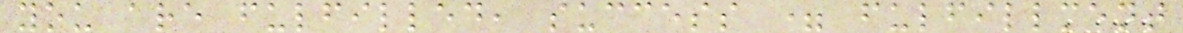you are fulfilled, success = fulfillment
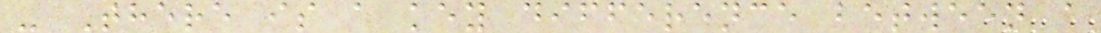- There is a key difference between a
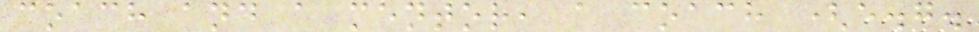coach and a mentor, a coach (e.g.
